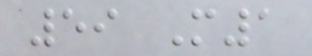59 M1
